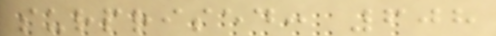surprised: 608
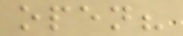open?
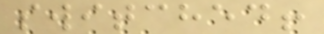switched!
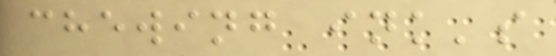chewing ink's
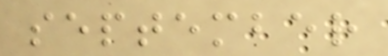september
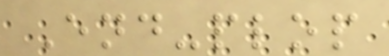End-plop
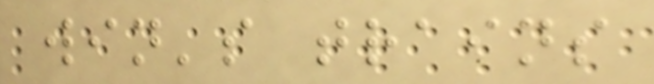win's trains
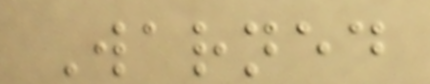Warned
